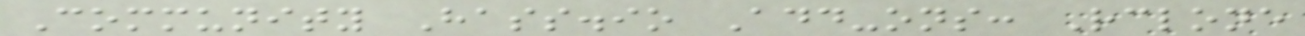Community Hass.io Add-ons: Rclone
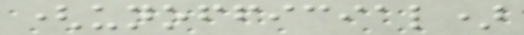(unofficial)
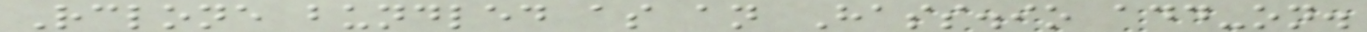Rclone bundled as an Hass.io add-on.
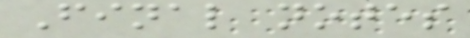Final notes
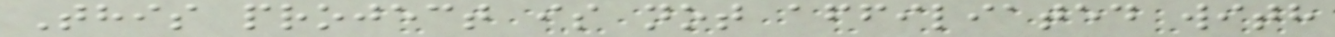This project is not affiliated with
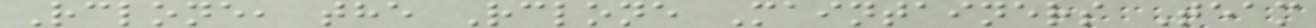Rclone, the Rclone Maintainers Team
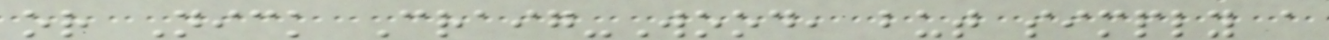or Nick Craig-Wood, but simply a
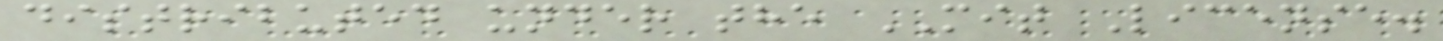distributed under the MIT License.
